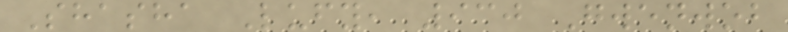Shasha Lufy, 930 Gwenwob
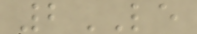2LE
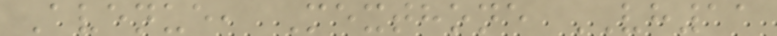Avenue, Mexthone VH11
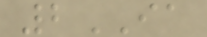2IA
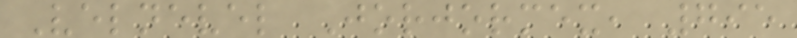Velnevel Jorjormex, 795
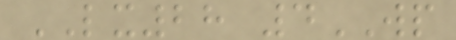LX28 4WP
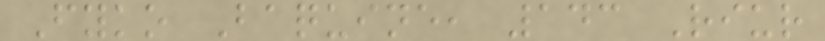Fyko Baquine, 143 Riur
